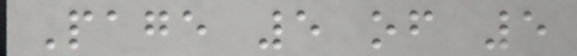Page 5 of 5
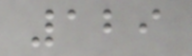129
